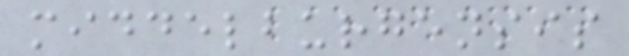middelburgensis
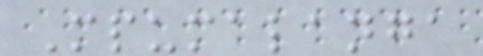Mpumalanga
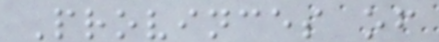Provinces of
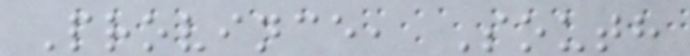Province, South
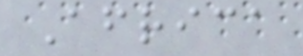Africa
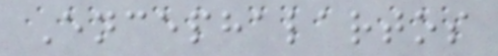Encephalartos
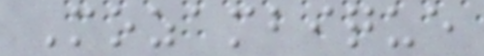Mozambique
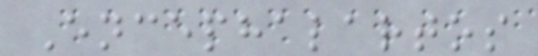Encephalartos
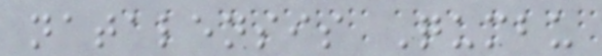natalensis Qumbu
